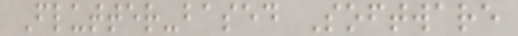Flutter-based Software
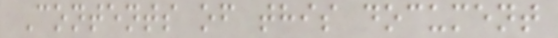Contents of this document
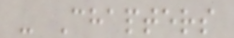- Chapters
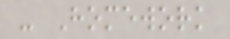- Homework
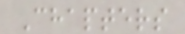Chapters
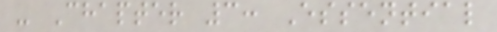- Chapter 3: Essential
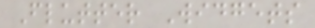Flutter Widgets
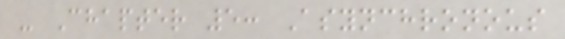- Chapter 5: Asynchronous
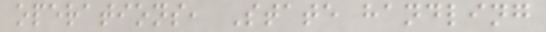operations, State handling
